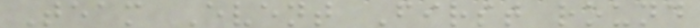Team Event First round
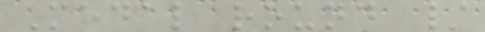Medal round /
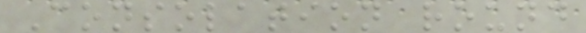Consolation round
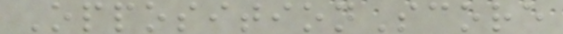OppositionScore
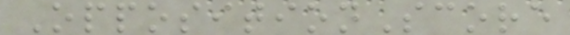OppositionScore
